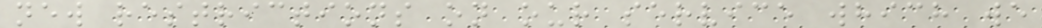new restrictions on our service which we
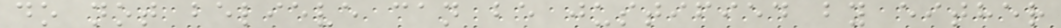do not believe can be justified by either
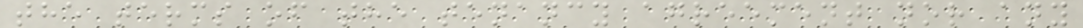the terms of the tenancy agreement nor any
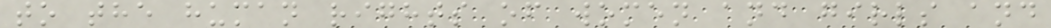to the human rights of women and girls and
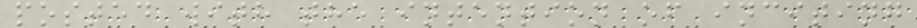posted with the intention of inciting
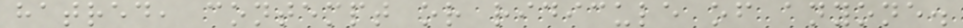hatred, contempt or ridicule of anyone.
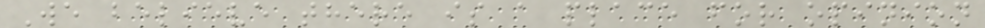We believe there is a place for opinion
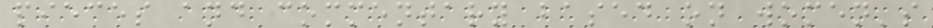pieces and commentary based on women's
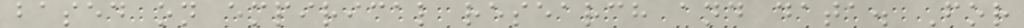based on empirical research and data. For
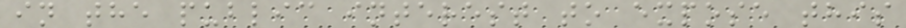in the public interest to expose this
